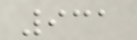931
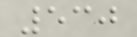530
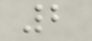2
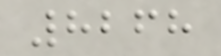8268
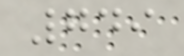749
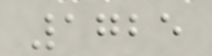1725
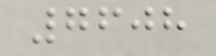7608
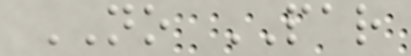NO PAR
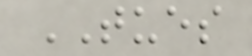TUES
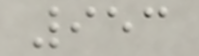953
